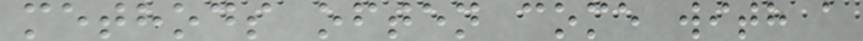methods often come with a
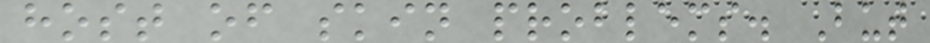host of skin problems. But
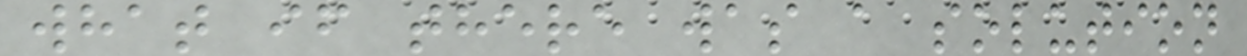what if there was a solution
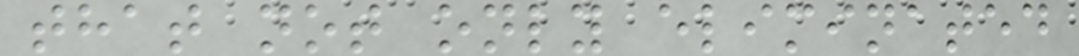that not only eliminated
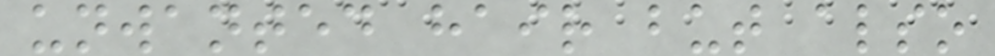unwanted hair but also
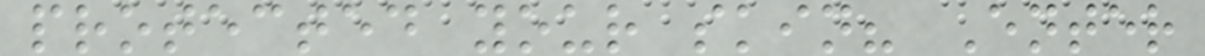protected your skin? Enter
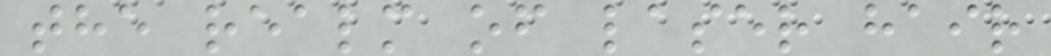the realm of laser hair
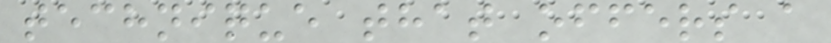technique that offers a
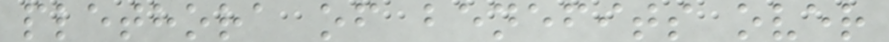plethora of benefits over
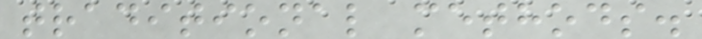traditional methods.
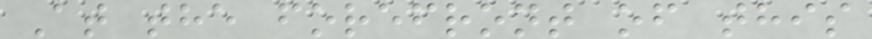At the forefront of this
